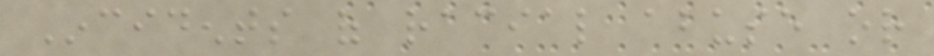Incidents of racial abuse or
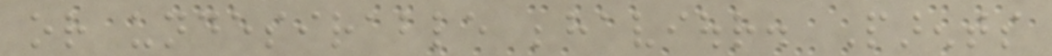or undesirable behaviour. Parents
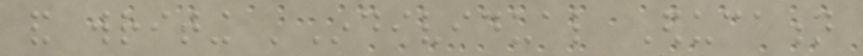and writing 'Individual Education
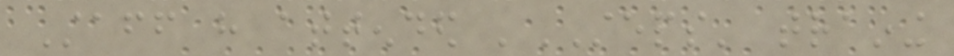Staff have attended 'STEPS' training
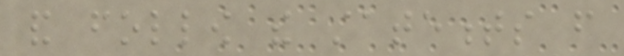and follow the statements from
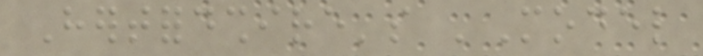Hertfordshire's 'Model
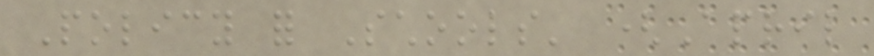Policy for Schools' (April
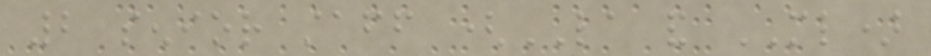2 senior staff (LA and ML)
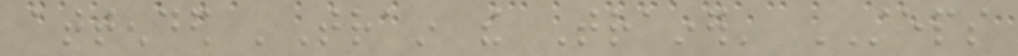attended 'Train the Trainer' STEPS
